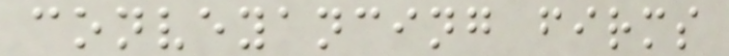conveyancing firms
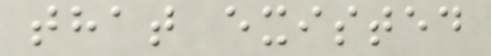that existed
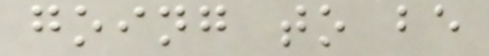going to be
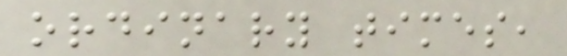ordinary times,
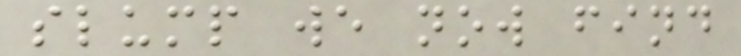slump we now find
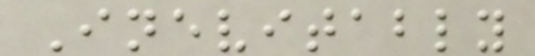Inevitably
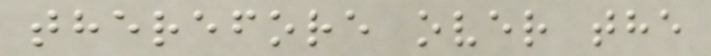therefore over the
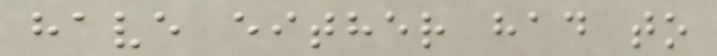have either had to
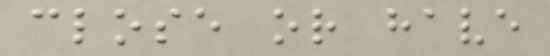close or have
